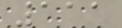111
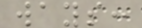ways:
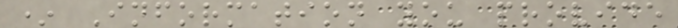* Information you provide
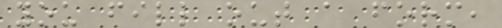you fill out a form,
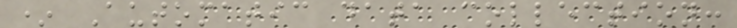* Automatic data collection:
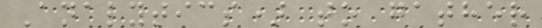Analytics) to gather
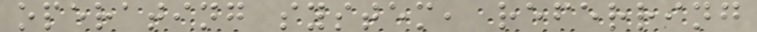operating system, referring
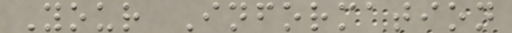Your Information
